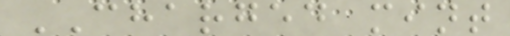CHARGED mint
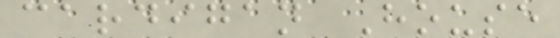cardigan House
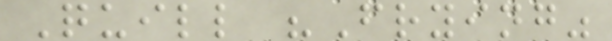Quill "Frying"
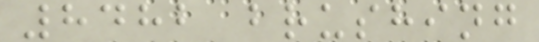8482 brushing
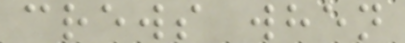crews when
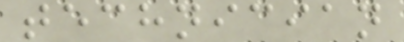technician
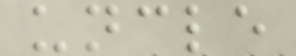uncle
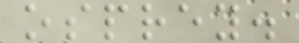osprey.
